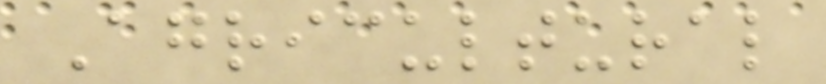Agricultural
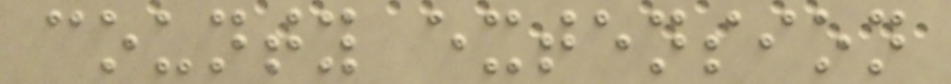county extension
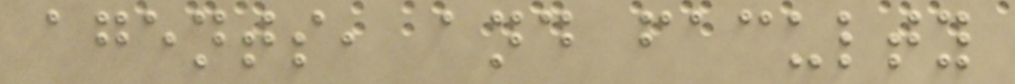agents, and faculty
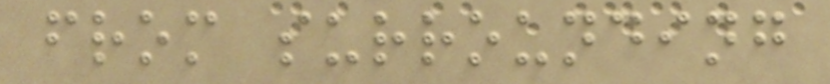from surrounding
